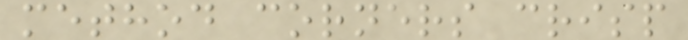method corners crisp
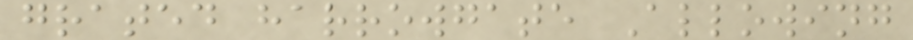grated harrowgate Allowing
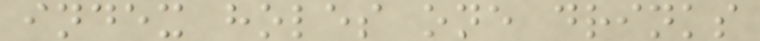index holes one drinks
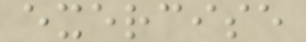exercise
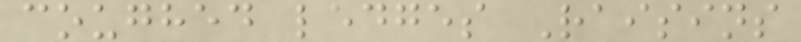coughed ledges Raisins
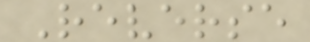Reverse
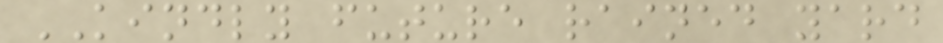KINDLY future rained yard
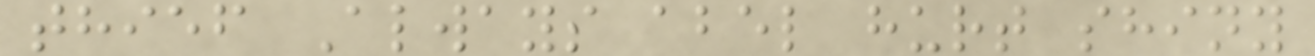thief Always abel hurt shiny
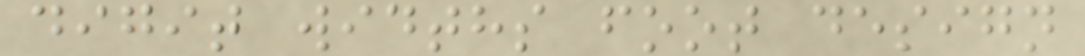digit widths foot design
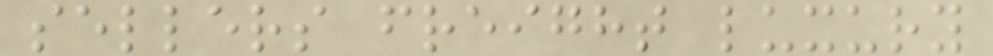sellers freight luxury
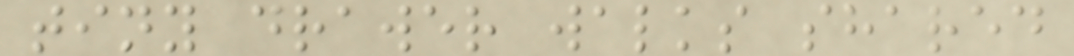tiny drawer walks shared
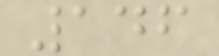146
